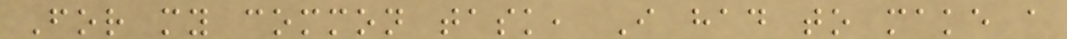For my common task, I had to make a
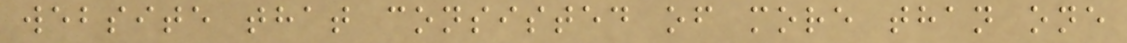website that consisted of more than one
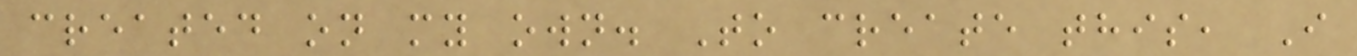created on my own. To create this, I
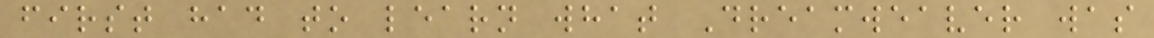first had to learn what Dreamweaver was
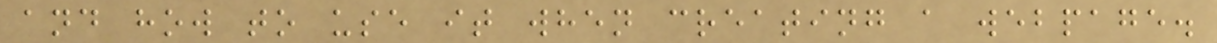and how to use it when creating a webpage.
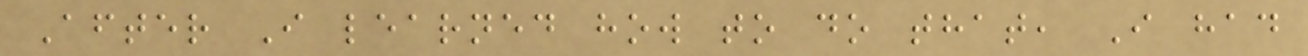After I learned how to do that, I had
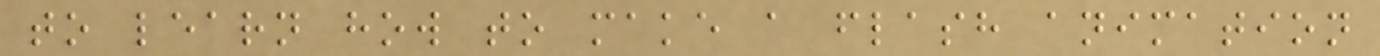to learn how to make a flash animation
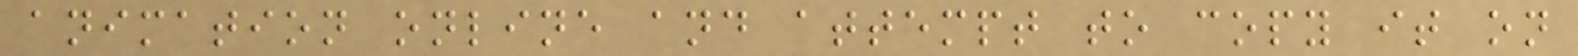animation online and attempt to copy it on
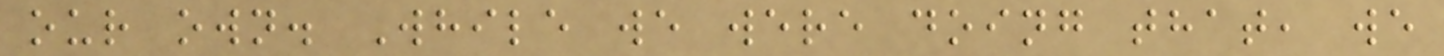our own. While we were doing that, we
